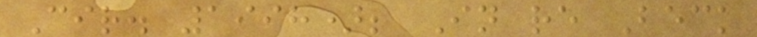Cir. 1998); In re Beck
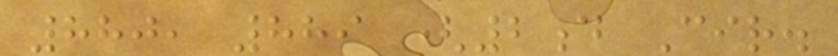880, 889 (2d Cir.
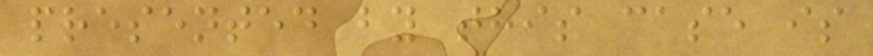presented by this case is
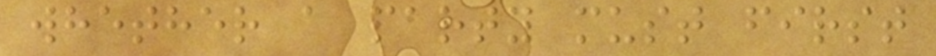whether a party must first
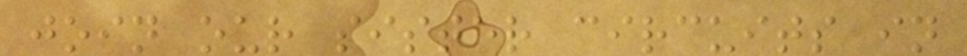join our sister circuits in
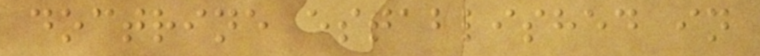doctrine established in
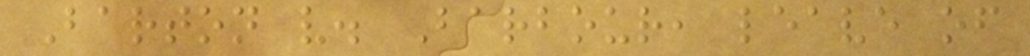Barton v. Barbour, leave of
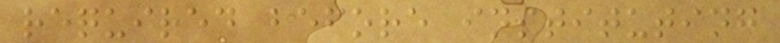required before instituting
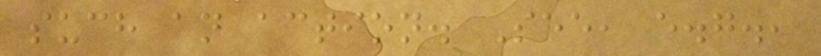such an action. See, e.g.,
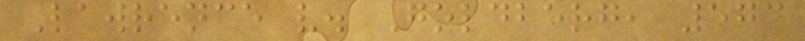Lawrence v. Goldberg, 573
